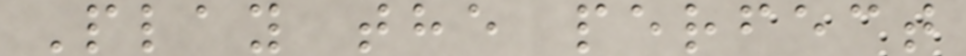Play the perfect
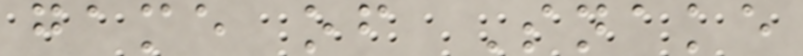game of Snake
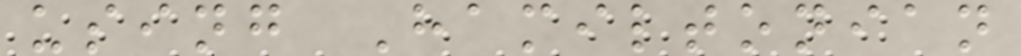using Hamiltonian
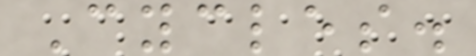Cycles.
